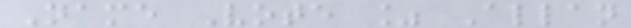Name Vote % Allan
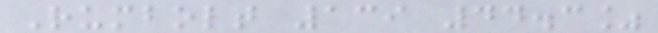Rumbolt 139 44.3%
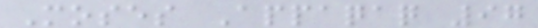Moses Appaqaq 97
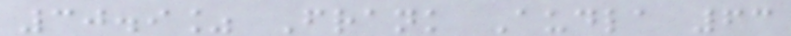30.9% Frank Audla 63
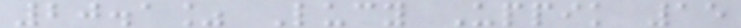20.1% Lucy Uppik 15
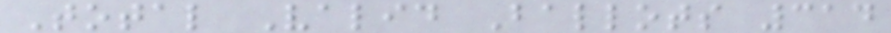Total Valid Ballots 314
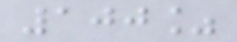100%
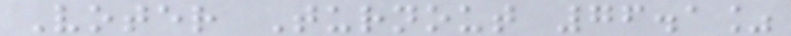Voter Turnout 76.1%
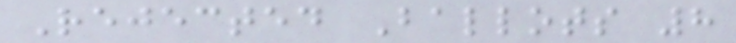Rejected Ballots 8
